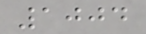1004
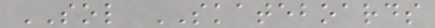SOL SKATEBOARDS
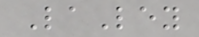LaLey
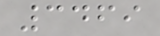3469
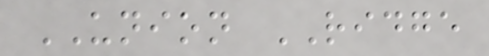UNION RIDGE
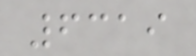6319
